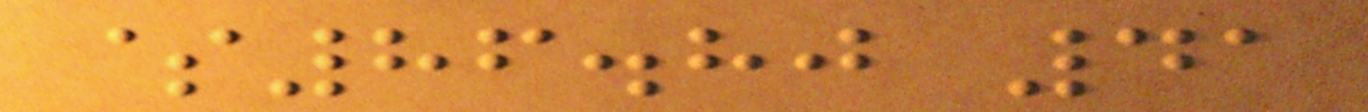$86.80 41
